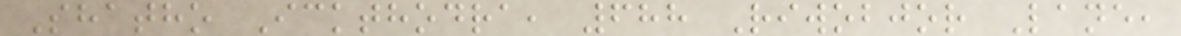Shatho Ickthodra, 688 Riwobjor Lane,
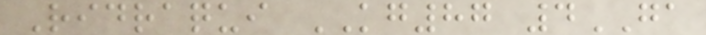Ridraqui KG87 4GA
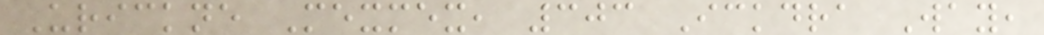Urickne Mexmex, 303 Ickdra Way,
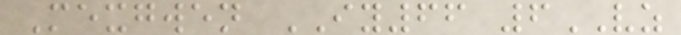Mexgwen IY66 6VZ
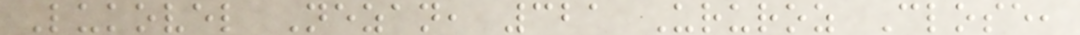Lukovel Nezan, 321 Ururoz Close,
